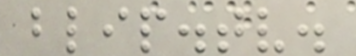blip.tv.
